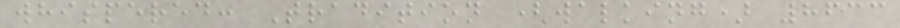whispered: Tradition (walking) 8633
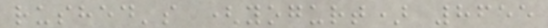rushed's (yogurt) 8655
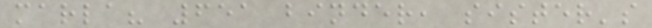marla? 651 binder, sister's
